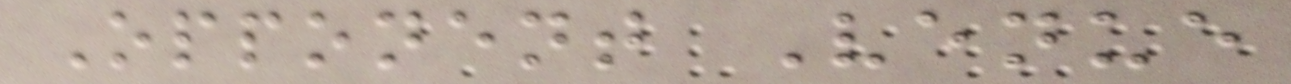Opponent Venue
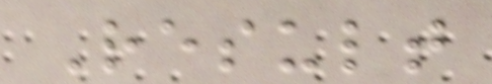Result
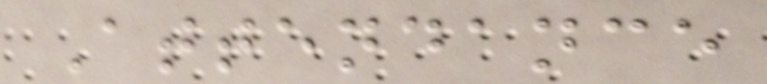Attendance
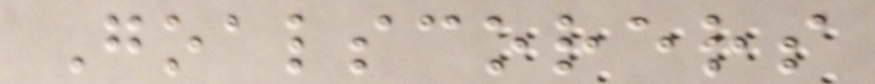Goalscorers
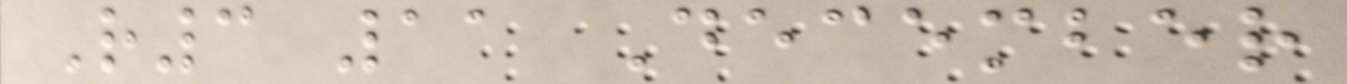R3 11 December
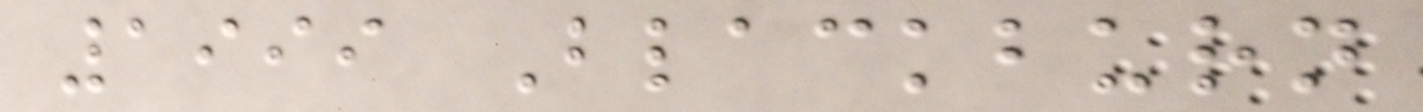1999 Blackburn
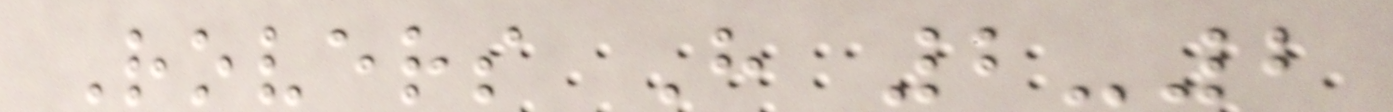Rovers H 2-2
